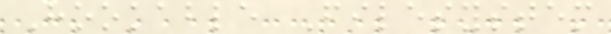Hookable Filesystem
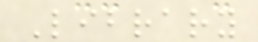Library
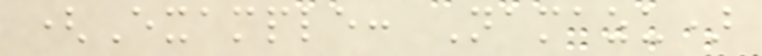(Example: Namazu)
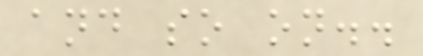and so on..
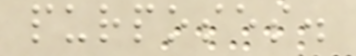purposes.
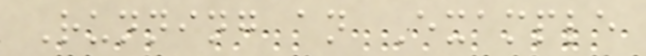Running an Example
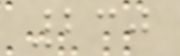230
